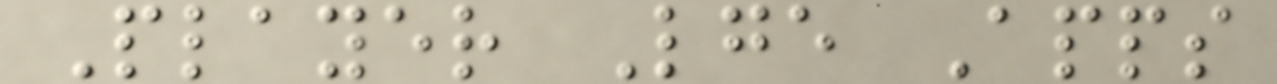Player Lge Apps
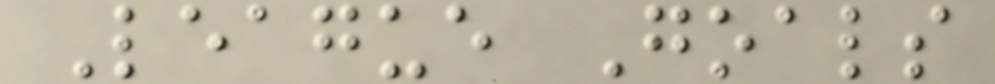League Goals
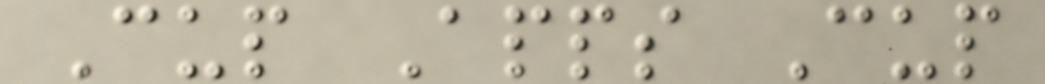Cup Apps Cup
